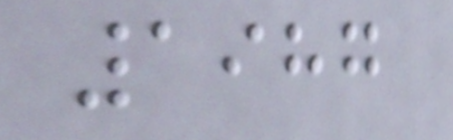1987
